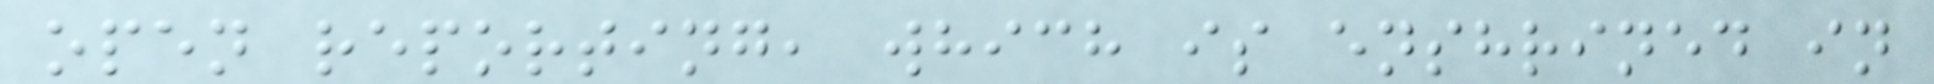open reporting, which is enshrined in
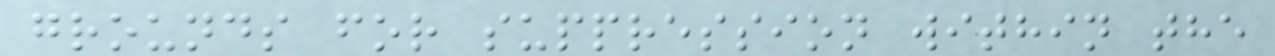grounds for suppression within the
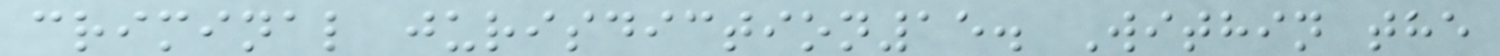criminal jurisdiction15. Within the
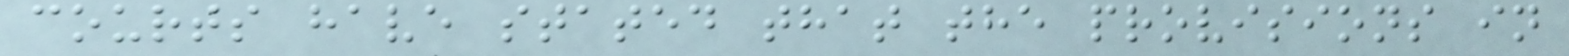courts have stated that the provisions in
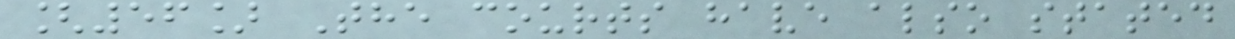[56] The courts have also stated
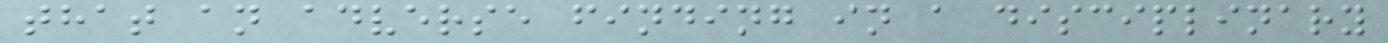that an adverse finding in a disciplinary
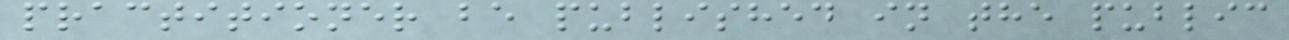practitioner be published in the public
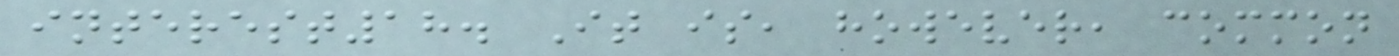interest18. It is, however, common
